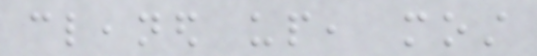cleaned up, most
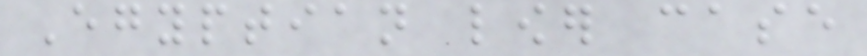Egyptian lower case
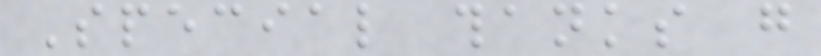Special thanks go
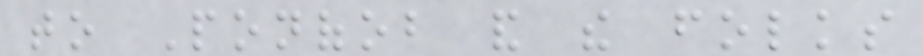to Ponofob and the folks
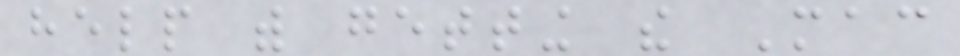help with getting the Mac
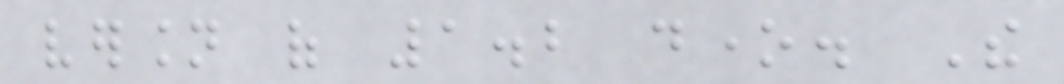version of 1.2 done. The
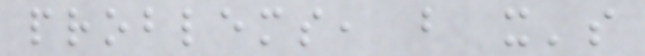problems, but it's
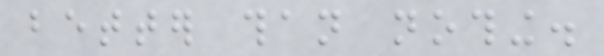better than nothing.
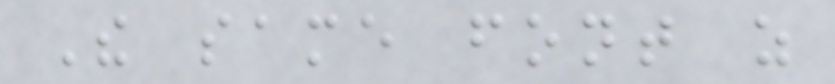The same font as
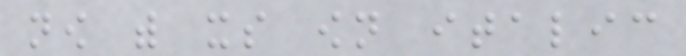now with its own italic
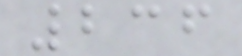236
